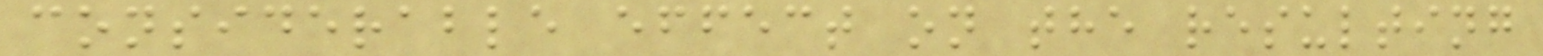considerable effect on the resulting
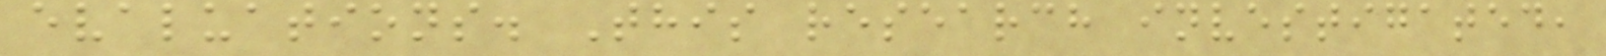evaluations. This research investigated,
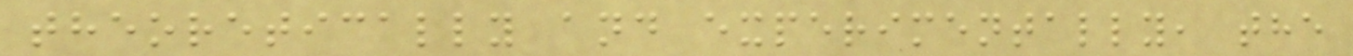theoretically and experimentally, the
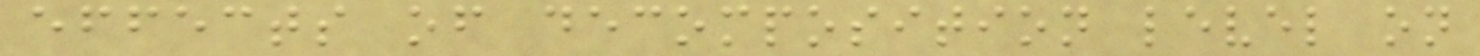effects of decomposition level on
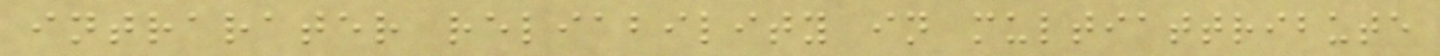intrarater reliability in multiattribute
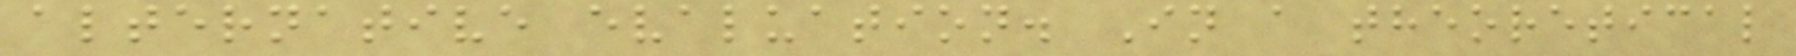alternative evaluation. In a theoretical
